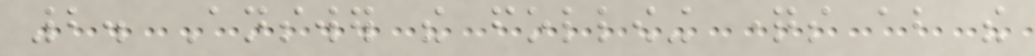2. Answer the following questions about the
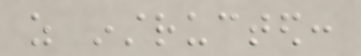as instructed:
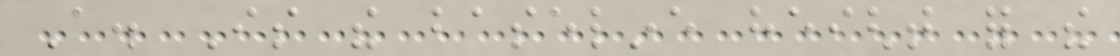A. Is the baseline height for the
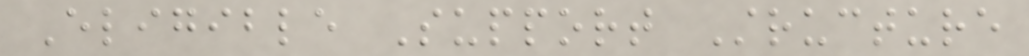Eligible Support Structure
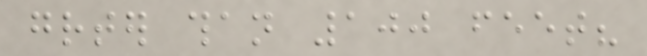greater than 100 feet?
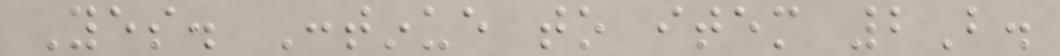Yes. Continue to item 2B.
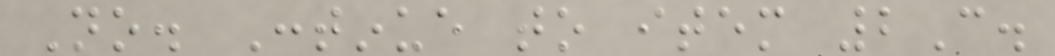No. Continue to item 2C.
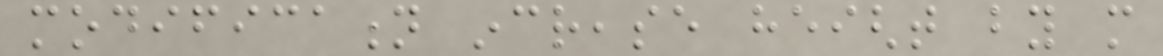modification increase height by more
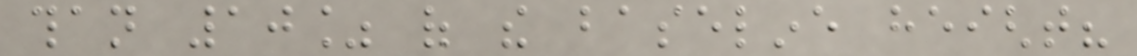than 10% of the baseline height?
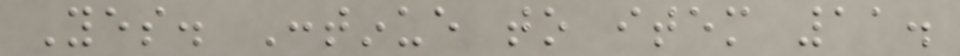Yes. Continue to item 11.
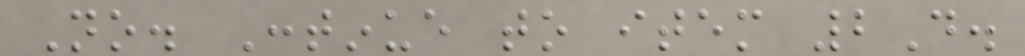No. Continue to item 2D.
